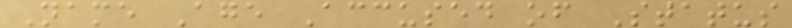Name Age Accused of Status
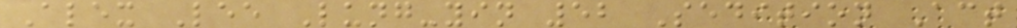Alex Lee Lung-yin 52 Sedition Act
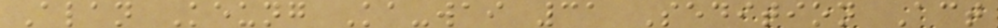Alan Keung Ka-wai 31 Sedition Act
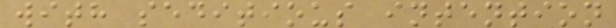with seditious intention
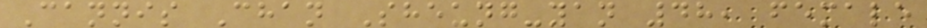Cannis Chan Sheung-yan 48, female
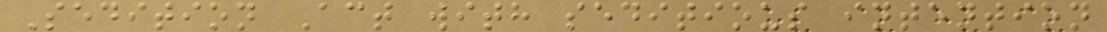Sedition Act with seditious intention
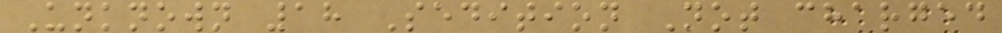Unknown 18 Sedition Not charged
